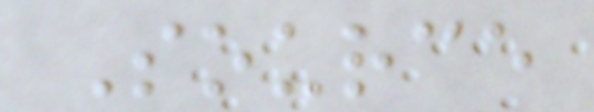Source
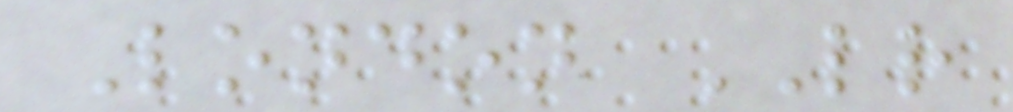London LR
